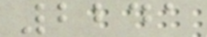2241
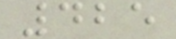425
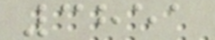3851
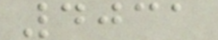4031
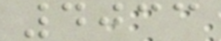4033
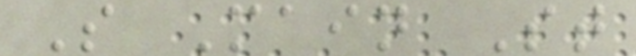S Main St
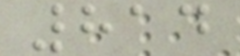814
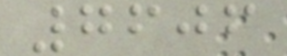7606
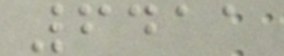6411
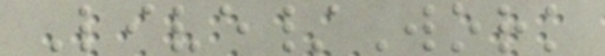Live/Work
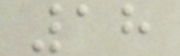18
